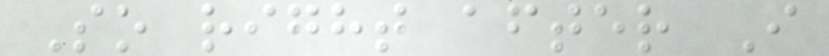So right after I
